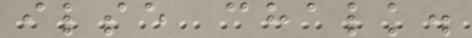ilse chalk.
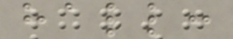hall:
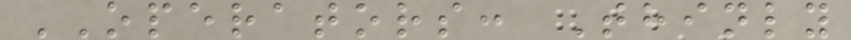OPERATORS: Thinly
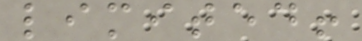limited!
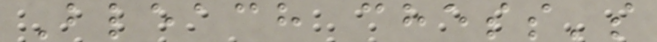Bleach chess's
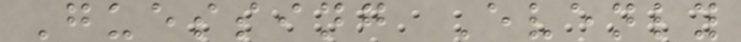Guessing Evenly
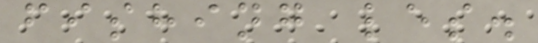fishing les.
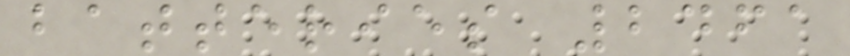batteries 2461
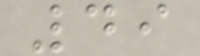49
